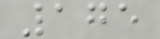175
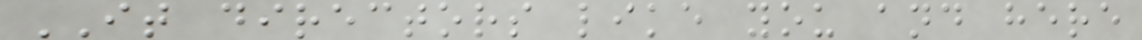IT directors like you and here
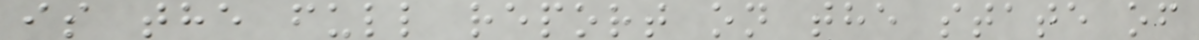is the full report on the state of
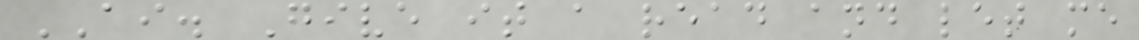AI. Give it a read and let me
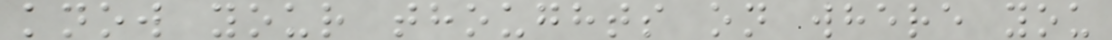know your thoughts on where you
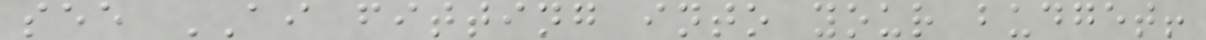see AI fitting into your budget!
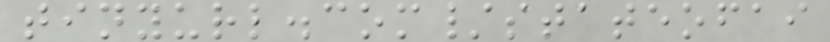tinyurl.com/stateofai
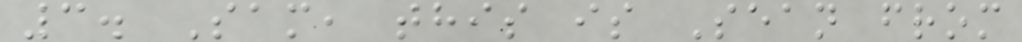3. Sam, this is Sean from
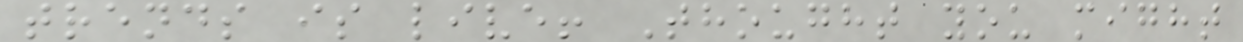trends is live! Thought you might
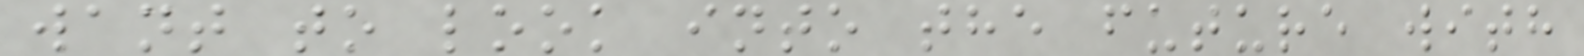want to look into the future with
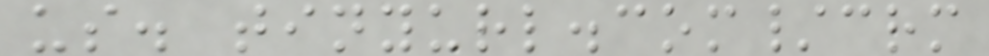us. tinyurl.com/crm
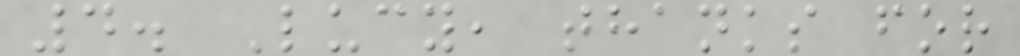4. Lucy, thanks for
